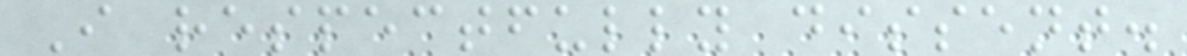I respectfully dissent.
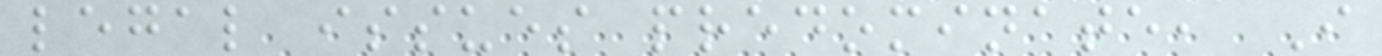legal issues predominate, I
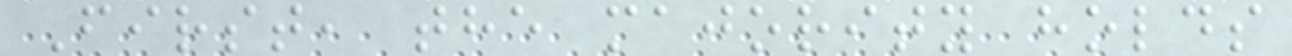First, the majority holds
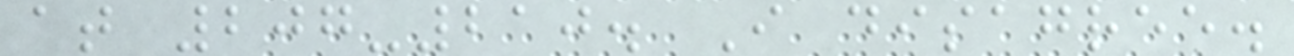at 207-210. I disagree.
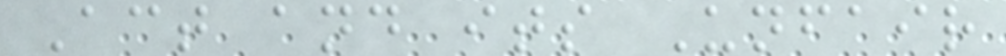Act and its Unfair
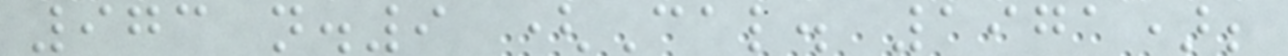973 n.9 (Cal. 1971);
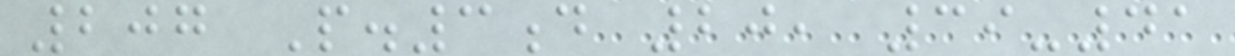207 P.3d 20, 39-41
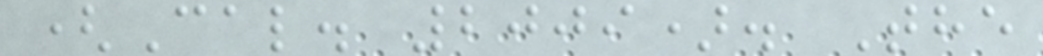(Cal. 2009). The
